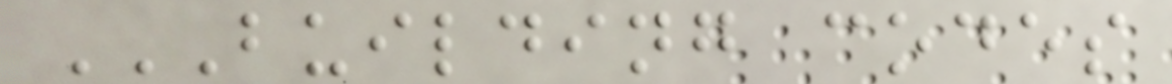BUILDING CODES
